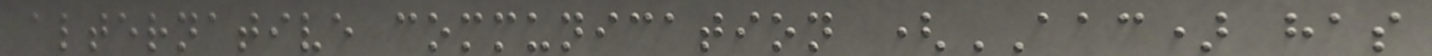alternative communication (AAC) has
